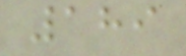189
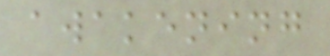awakening
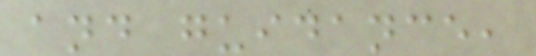and guidance,
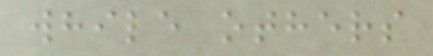while others
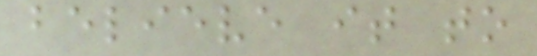believe it to
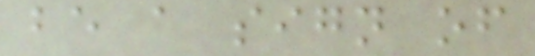be a sign of
